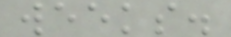weeks.
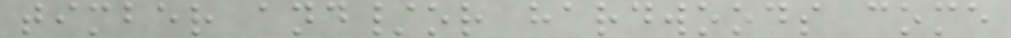timber and/or hardwoods come
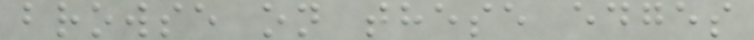browse on these edges
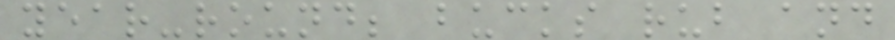year-round; bucks rub and
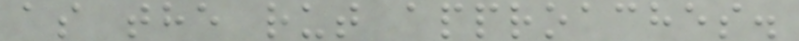as the rut approaches.
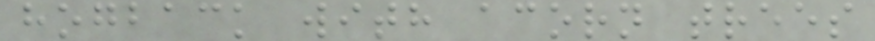hogback with acorn trees
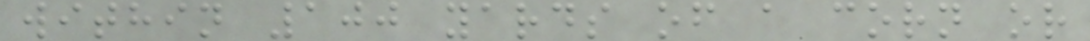within 100 yards of a corn or
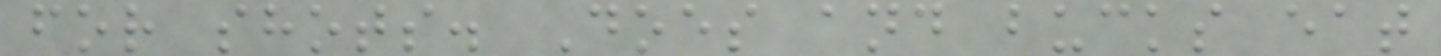for shots. Does and bucks eat
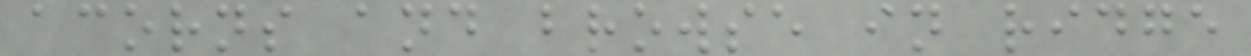acorns and browse in ridge
